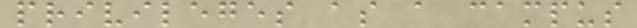privileges as a campus
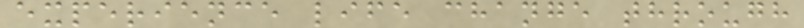experience life change through
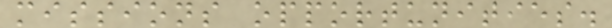missions opportunities.
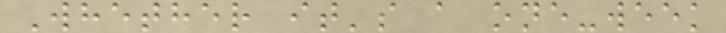Whether it's a one-week
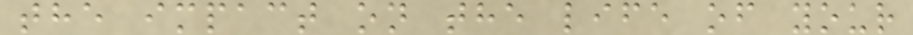the impact on the life of your
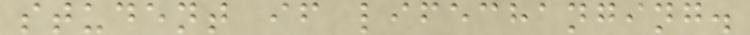student if lifechanging.
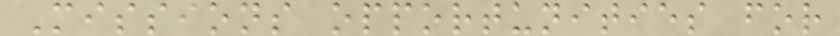Missions opportunities for
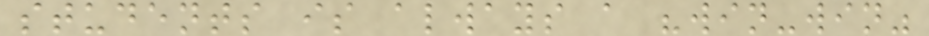students is always a "win-win"
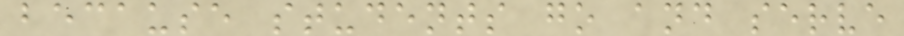because students go and serve
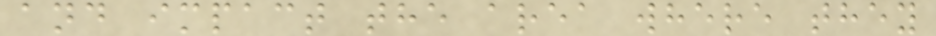and impact the area where they
